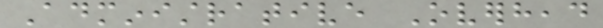Administrative Overhead
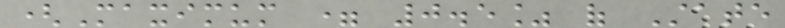(Maximum = 0.5% of State
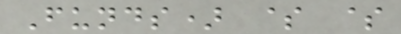Funds) $ $
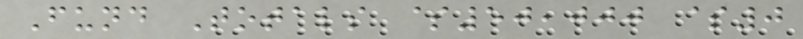Fund Totals $50,000 $0
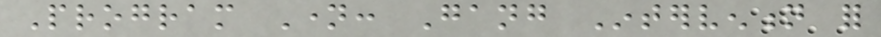Program Name: Gang Intervention for
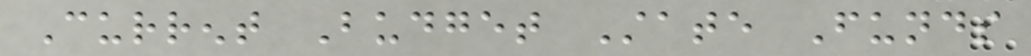Current Budget State Funds
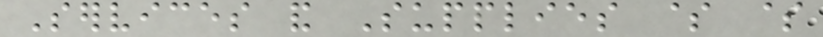Services and Supplies $ $
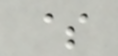$
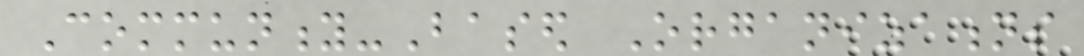Community-Based Organizations
